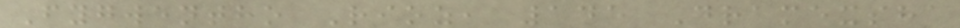Fygwentho Rioz, 145 Dramexsha
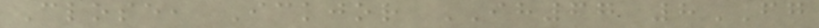Close, Ickjor IH67 8FG
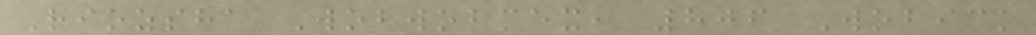Riozsha Wobwobmex, 806 Wobick
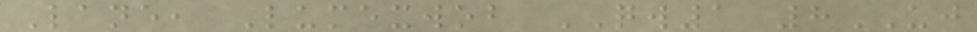Lane, Lumexwob QW1 8UJ
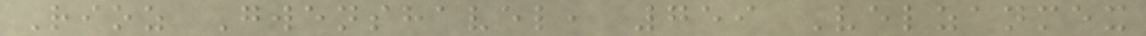Rioz Gwenshavel, 759 Velzanmex
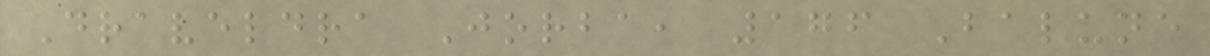Draveldra Jorba, 176 Balune
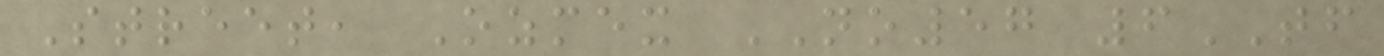Street, Ozmex NO57 6TF
